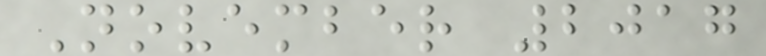November 2017
